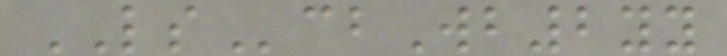LScbWb2yy
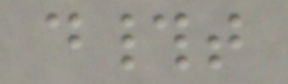d#t
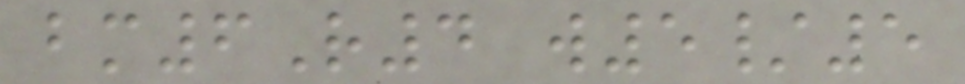bm6R4 w5/5
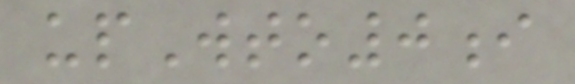upWto0i
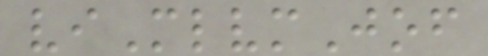viMlvmJof
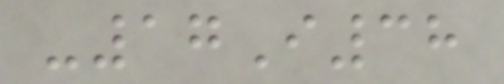-17I38
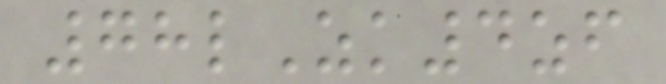78lZk4zf
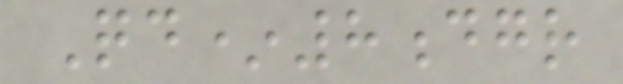Qd*8dgr
